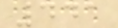441
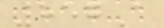857A
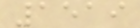1519
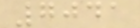7041
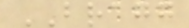BRAGG
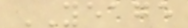YEAGE
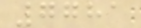7781
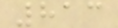813
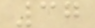37
